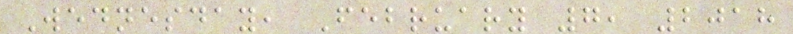Wednesday, February 7, 2018
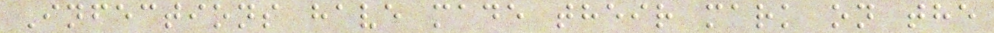Infections have made their mark on the
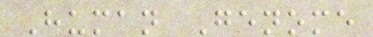Human Genome
